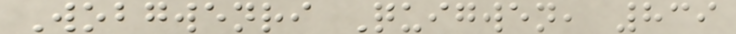Wobgwenri Quigwen, 839
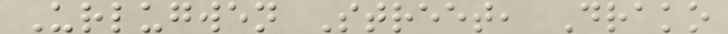Urlugwen Street, Drako
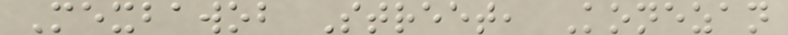Mexbawob Street, Konezan
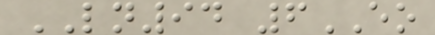LN94 6EO
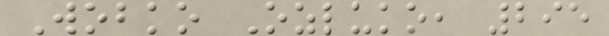Wobko Ozluko, 295
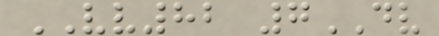VV82 7DV
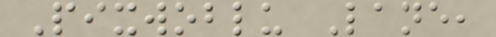Pixwoblu Lane,
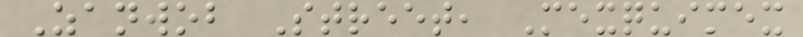Zanwob Street, Mexquimex
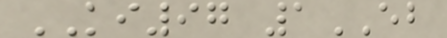KI97 1EB
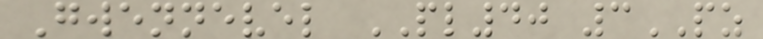Gwennevel PL40 3PZ
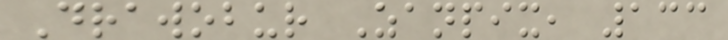Drawobur Zanpix, 133
